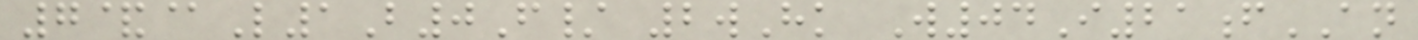7&@L1B0F/ 2wHk W04I21fAN
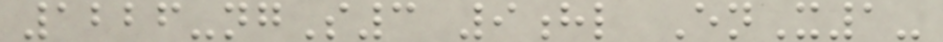1226-ngS3 9hl EnX1-
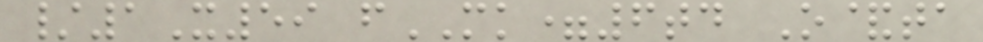/1X59 fMK=6td O&ta
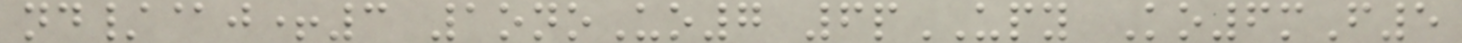nd/@j+3 1onoUo7 6pUPY Ko6mF5
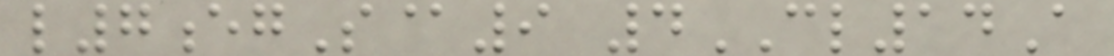l7egS@9 4CL14A
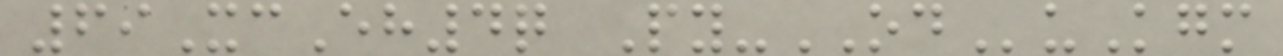69XcEh4q Py-ODuKgm
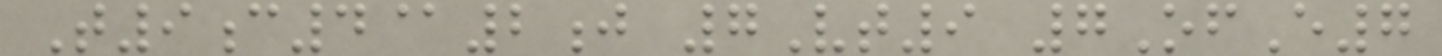T9c4@2j 7Vt9 7OfE7
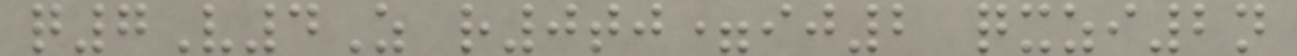q7V4Z r0tj=ij2 qxzi2n
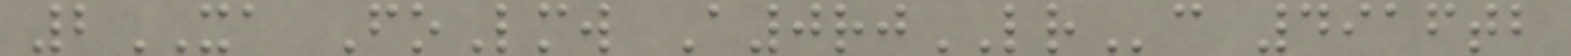2XA FoLmw A0rjLRc 4916tb
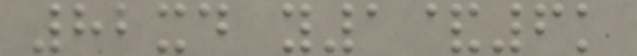82xd y1&6k
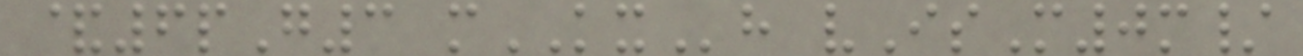&6pG3 mKXh vIsM0m/
